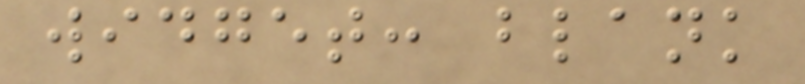widget: blank
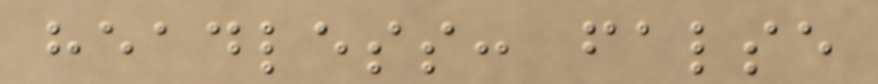headless: false
